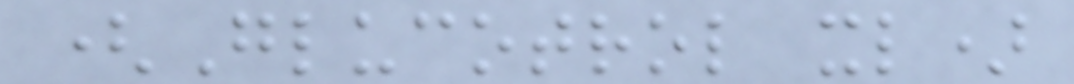(Glucotrol xl)
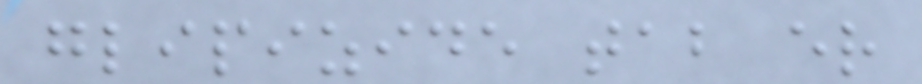glipizide tab er
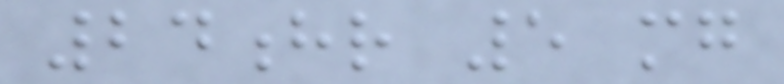24hr 5 mg
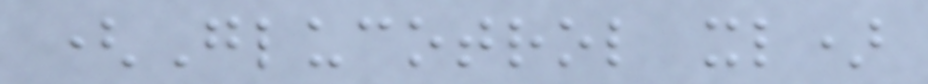(Glucotrol xl)
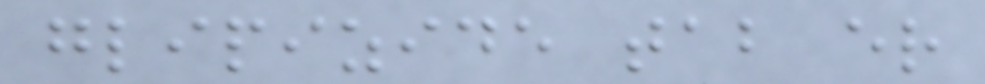glipizide tab er
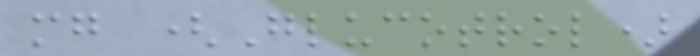mg (Glucotrol)
